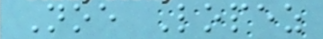Noe Lopez
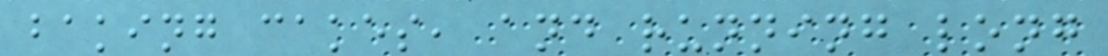baking cakes, and running long
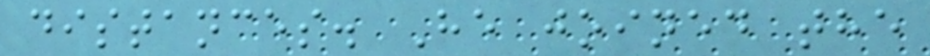distances. He joined the
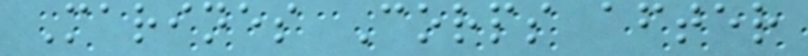Marines Corps after
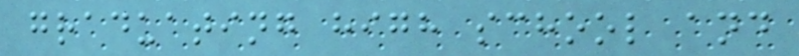graduating high school and
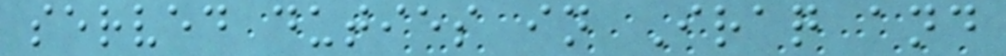served duties in Iraq and
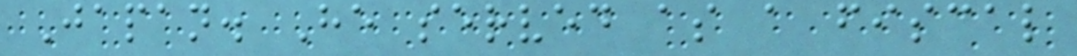Japan. He served as a fiscal
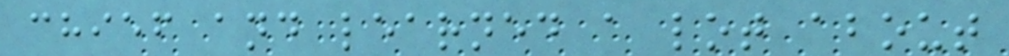chief and learned a lot about
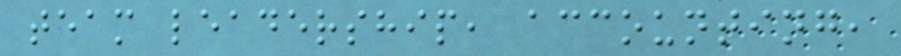team leadership, accounting,
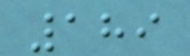189
